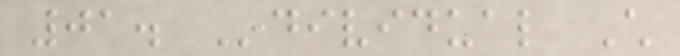01. Individual Child
